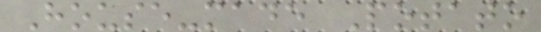House-made Potato
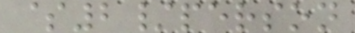$2/person
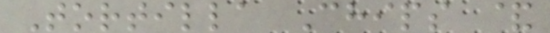Tortilla Chips &
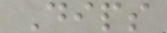Dips
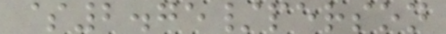$2.75/person
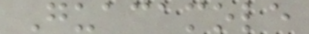Guacamole
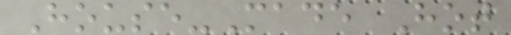House-Made Hot
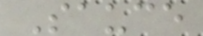Sauce
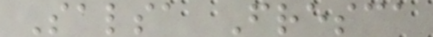Salsa Fresca
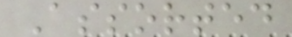Assorted
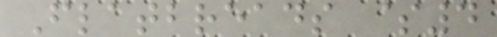Flatbreads $4
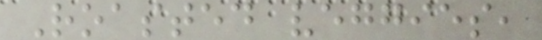Roasted veggies,
